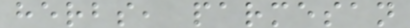herbs, parmesan
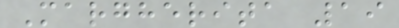Margherita 19
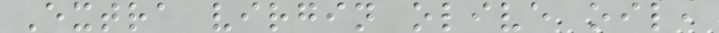Extra virgin olive oil,
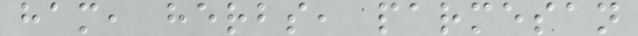ham, herbs, parmesan
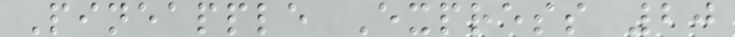Pineapple Express 20
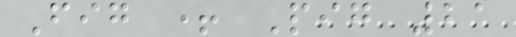Fig + Pig 21
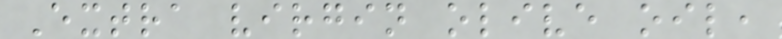Extra virgin olive oil,
